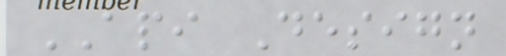API Design
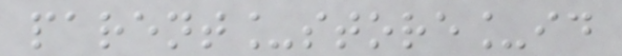parent_store_id
